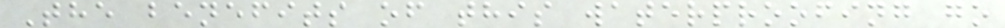The benefits of this waterproofing go
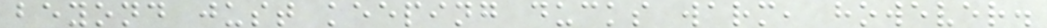beyond just keeping ducks warm, however.
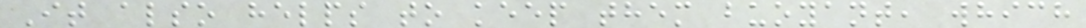It also helps to keep them buoyant, which
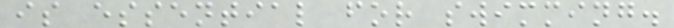is essential for swimming.
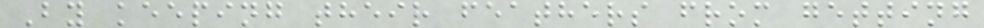By keeping their feathers from getting
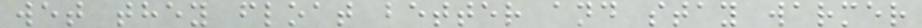wet they float better and stay warmer
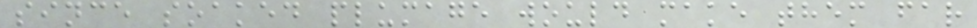since soaked plumage would make them far
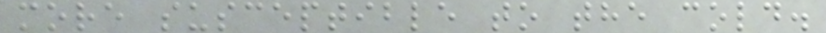more susceptible to the cold.
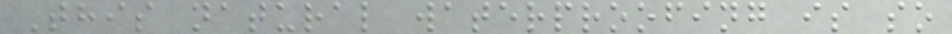This natural waterproofing is so
